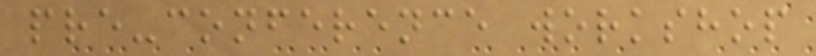pre-conference workshop
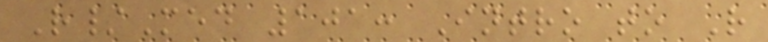R/Med 101: Intro to R
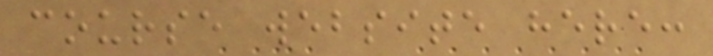course website here:
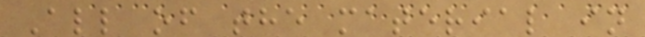All of the material in
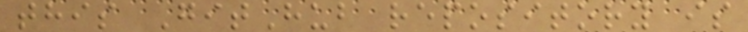this GitHub repository is
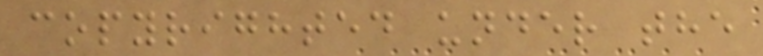copyrighted under the
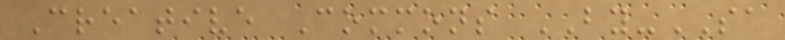Creative Commons BY-SA
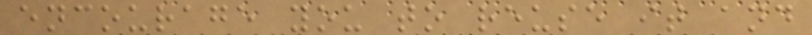encourage you to reuse it and
